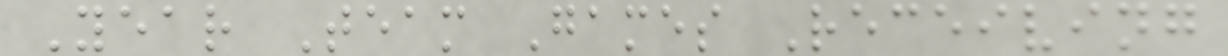Year Team Games Receiving
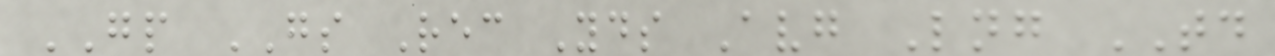GP GS Rec Yds Avg Lng TD
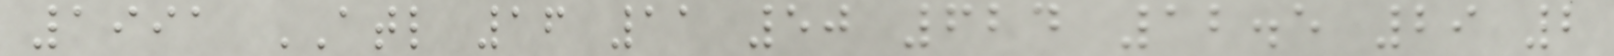1991 ATL 16 11 50 624 12.5 29 2
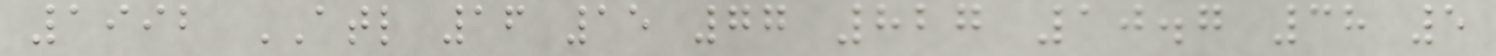1992 ATL 16 15 77 827 10.7 38 5
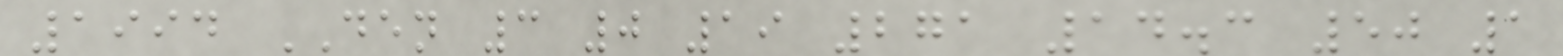1994 DEN 3 0 19 271 14.3 50 1
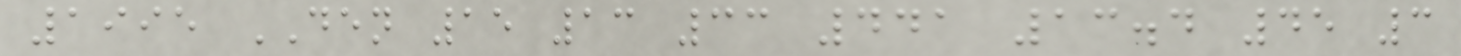1995 DEN 15 13 33 441 13.4 45 3
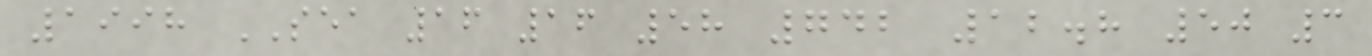1998 SEA 16 16 58 742 12.8 50 3
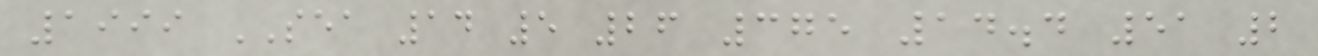1999 SEA 14 5 26 375 14.4 51 2
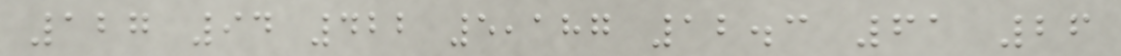127 94 422 5,187 12.3 61 26
